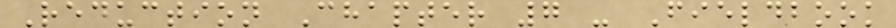Reduction Chapter 7 - Fieldbook
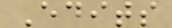Edits
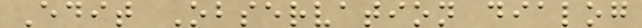Edit Observation dialog
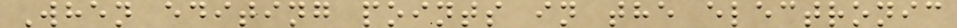When editing points in the electronic
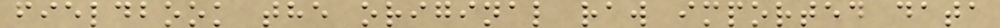fieldbook the original raw imported data
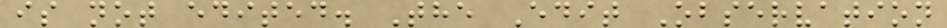is not edited. The Edit Observation
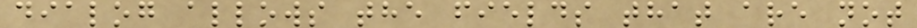dialog allows the fields that are not
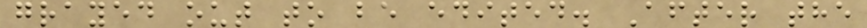grayed out to be edited. After the
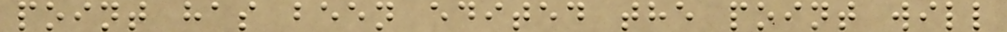point has been edited the point will
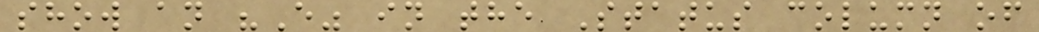show an "E" in the Status column of
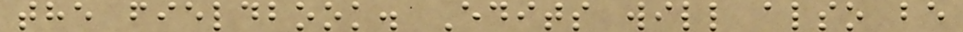the fieldbook. Edits will also be
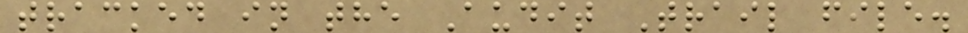tracked in the Audit Trail file.
